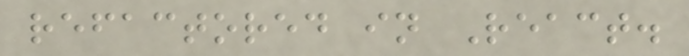refactored in React.
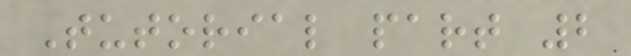Tutorial part 2
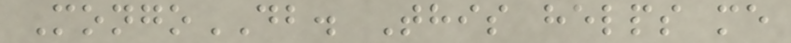MongoDB. This helps me
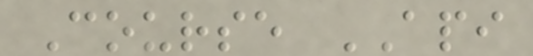Course API
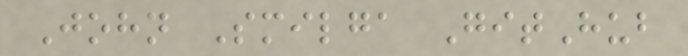John Smilga GitHub
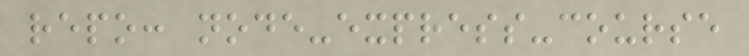repo: node-express-course
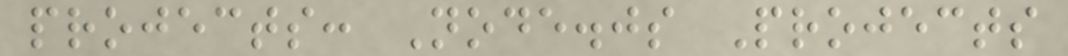projects: Node.js Projects
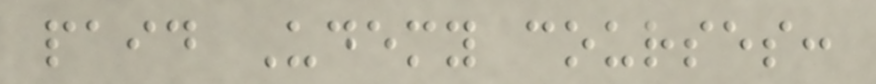paid Udemy courses:
